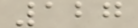127
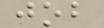job
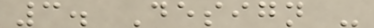3. Design -
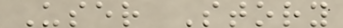User Story
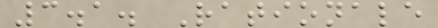3.1. Rationale
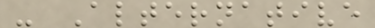- Alternative
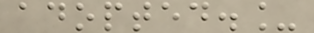adopted._
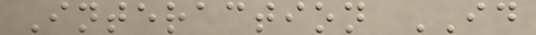Interaction ID
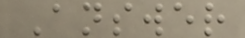Answer
